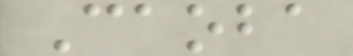Caoba
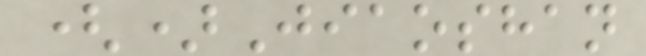()Jiaoshan
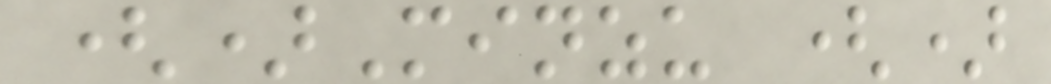()Minzu ()
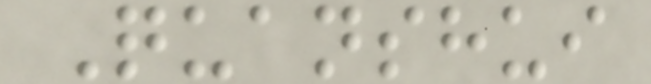Quanshui
